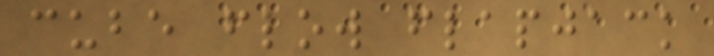cube flow flapjack
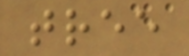tree
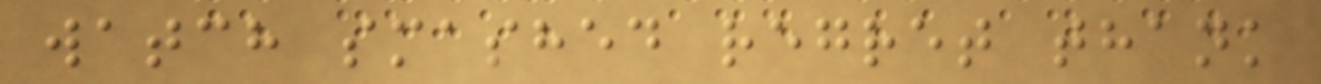watch smashed regret thank
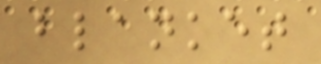blanket
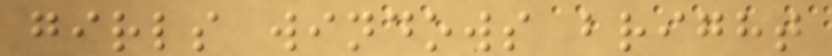girls windows bright
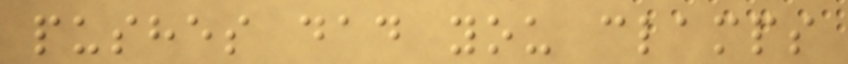pushes dad you clamps
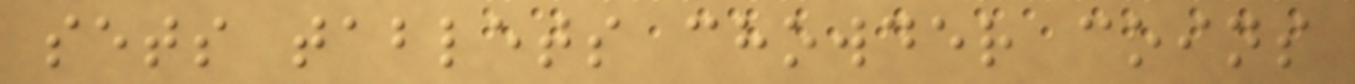sets tablets chowder coins
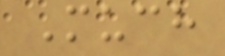Much
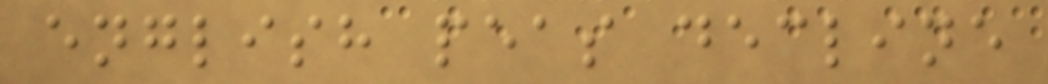english peas decline
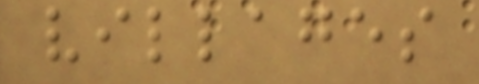villages
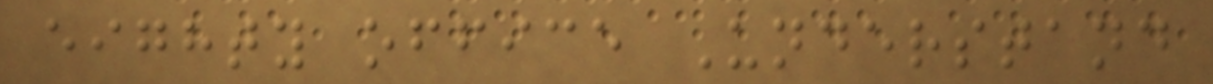eighty office Understand
